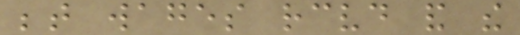between wages received and the
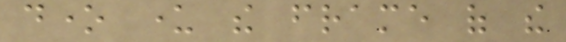done under the frame of the
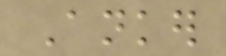Anker
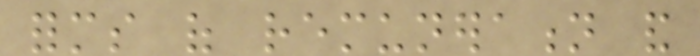forms of remuneration and
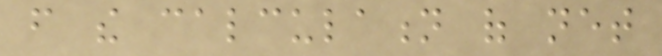from the calculation of net
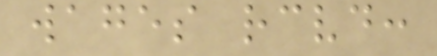wages received:
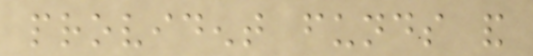provident funds and
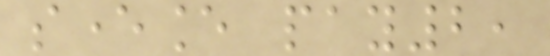severance pay2,
